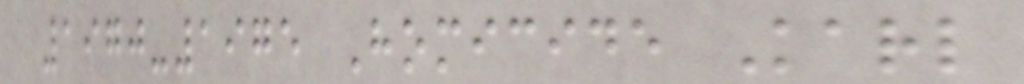1970-1975 Homicide Karl
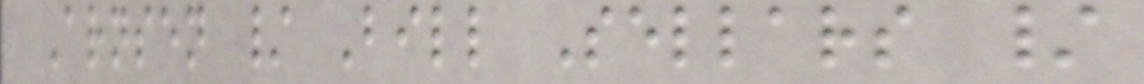Arnsen / Bill Sellars /
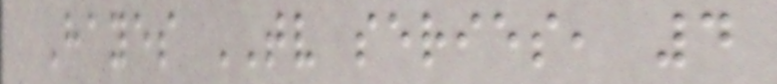Hayes TV series, 4
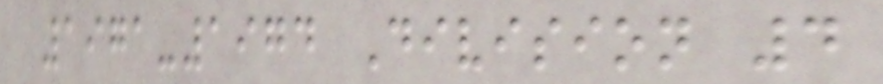1971-1974 Division 4
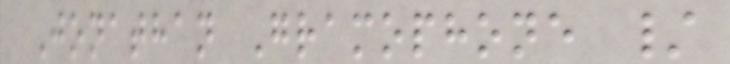Jonathan Gramophone /
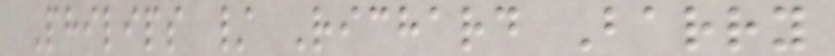Philips / Richard Barry
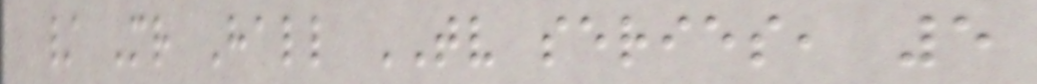/ Mr Hall TV series, 5
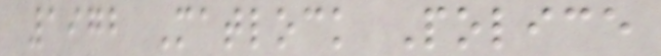1972 Matlock Police
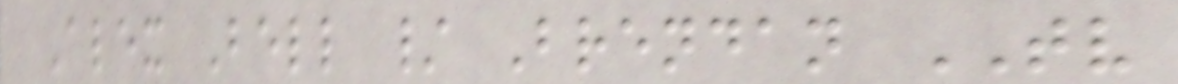Alex Bell / Brendan TV
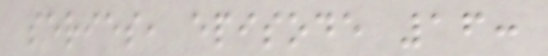series, episode 16:
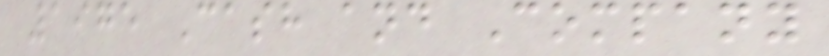1975 Cash and Company
